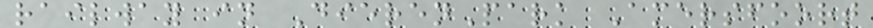railway in DierenPark Amersfoort
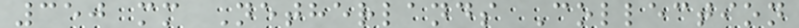350 mm Netherlands Collection
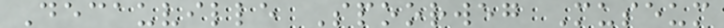Decauville Spoorweg Museum
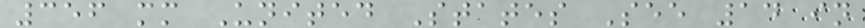356 mm United States See 14 in
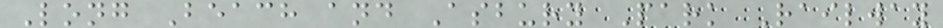Long Beach and Asbury Park Railway
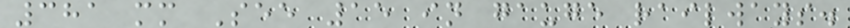381 mm See 15 in gauge railways.
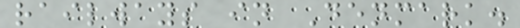railways in Denmark.
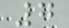7
